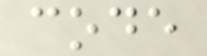code
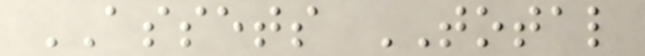ASSETS TOTAL
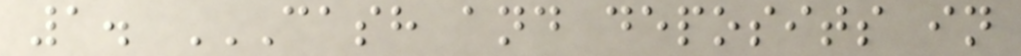1. CASH AND DEPOSITS IN
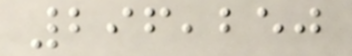296,250
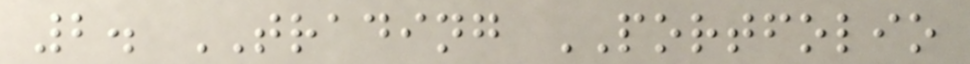2. TRADING PORTFOLIO
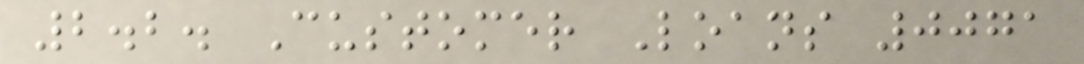2.2. Customer Loans 0071
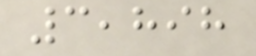3,898
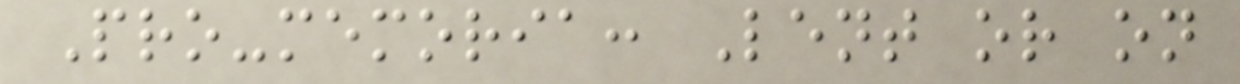Pro-memoria: Lent or on
